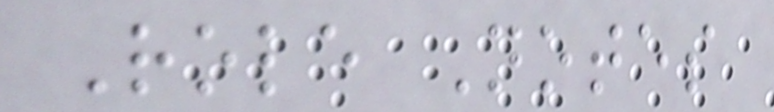Role Notes
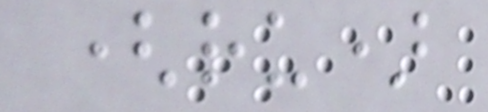(ru)
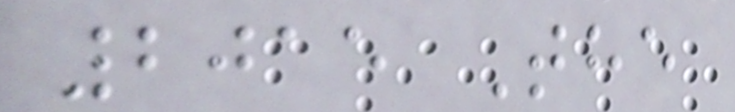2015 The
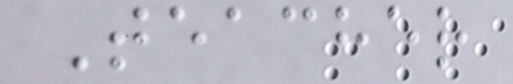Teacher
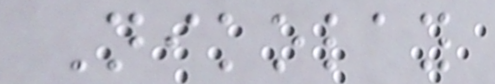Nikolay
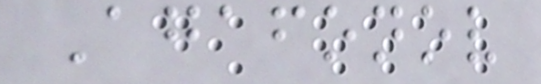Agafonov
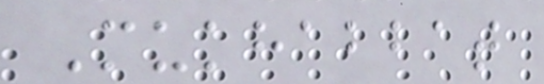Mukhabbat
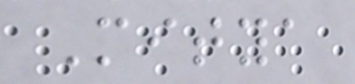Mitya
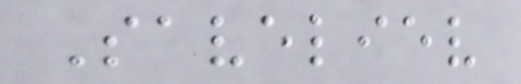Saveliev
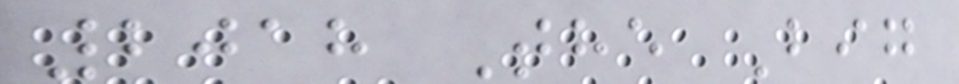2018 The Big
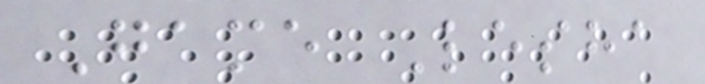Game Lesha
